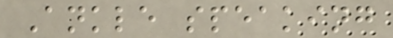Ankle speaking
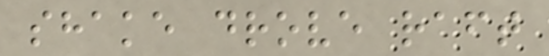shake drove raft
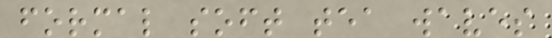formal soft tea waves
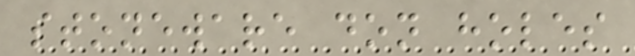stoneware don holes
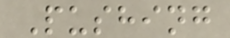Pushing
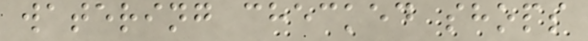watering checked shops
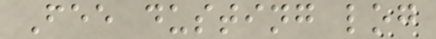Fee dusting log
